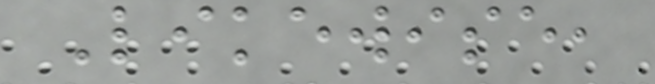Likewise,
